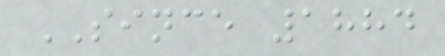SINCE 1884
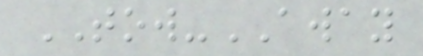TOW-AWAY
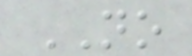NO
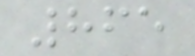865
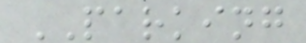PARKING
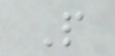P
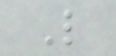L
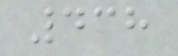438
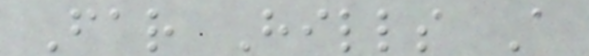Far Hills A
